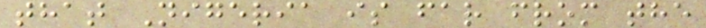that Nigeria is far from the
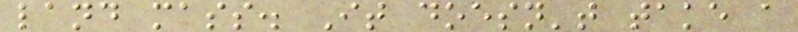land mass. It doesn't take a
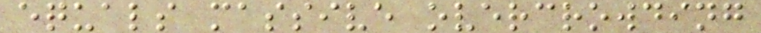equals massive overcrowding
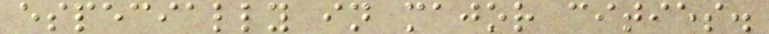especially in major cities.
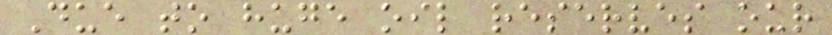Due to huge oil reserves our
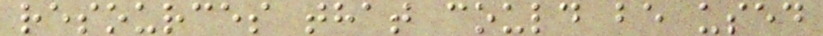resources that could be used
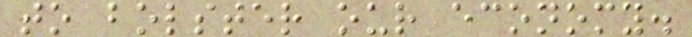to bolster our economy.
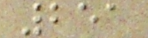251
